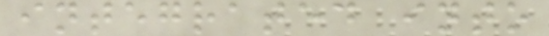integrated into
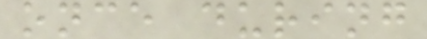once during
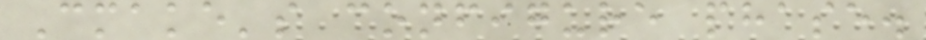Cmake's configure phase.
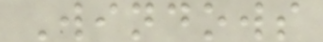Windows
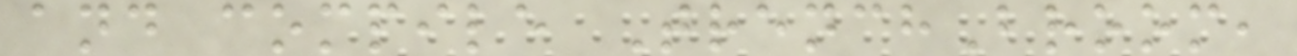and compile TrenchBroom,
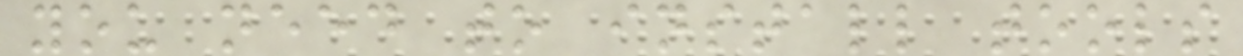you need to install tools
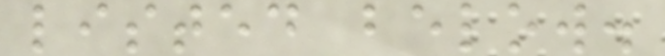listed below.
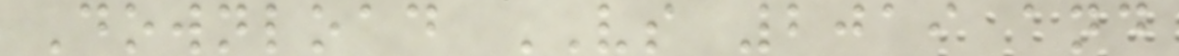Download VS 2019 and
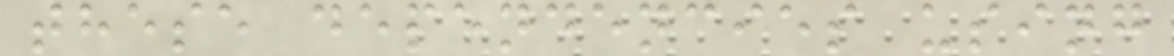these dependencies using
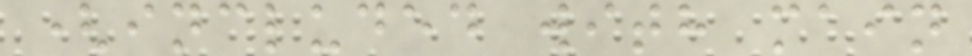(included with main
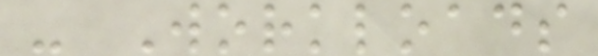- Workloads
